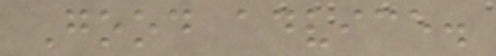Good advice.
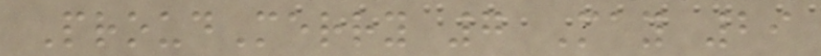ProudMerry 7 May 29
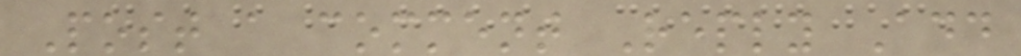Post a comment Reply Add
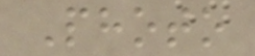Photo
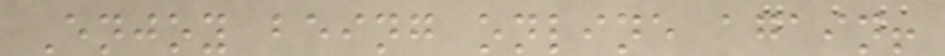Enjoy being online again!
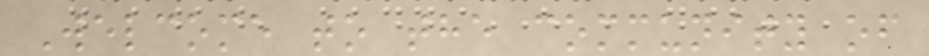Welcome to the community of
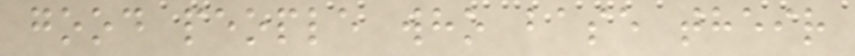good people who base their
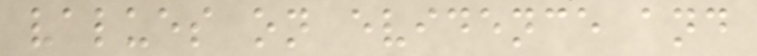values on evidence and
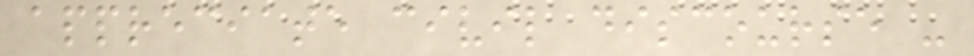appreciate civil discourse -
